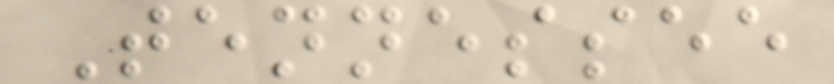Tennessee
